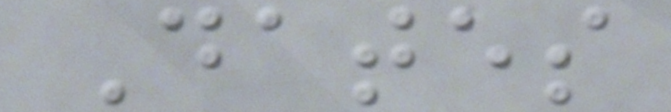Dates
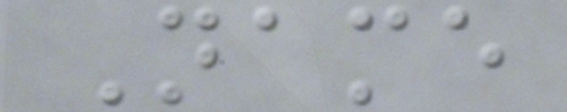Name
